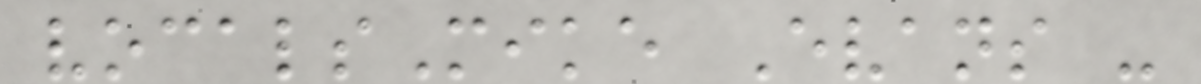vocalsMike Evans -
